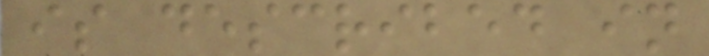is described in
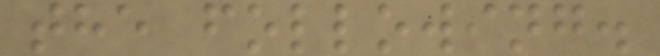the following.
